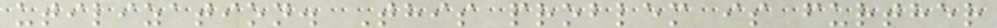utilization. This problem is further
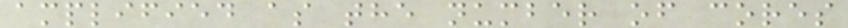amplified as the number of cores
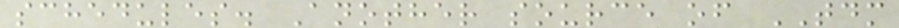schedules. Another source of TDM
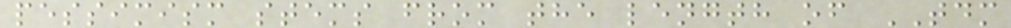pessimism stems from the length of TDM
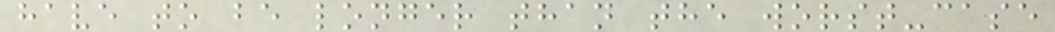have to be longer than the worst-case
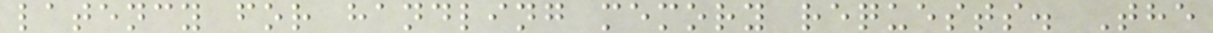latency for handling memory requests. The
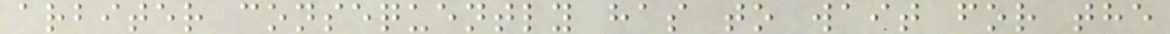arbiter consequently has to wait for the
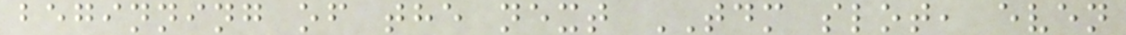beginning of the next TDM slot, even
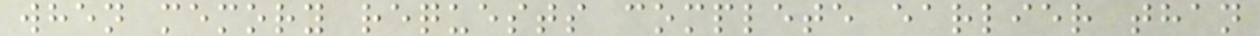when memory requests complete earlier than
